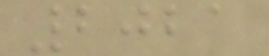2021
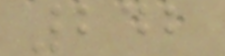242
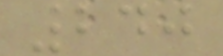240
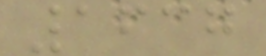1637
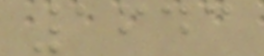1643
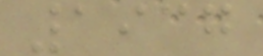1937
